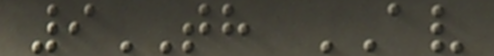9TH AV
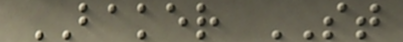BAKER ST
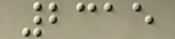2315
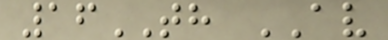16TH AV
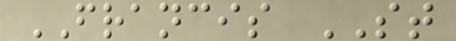FRANCIS ST
